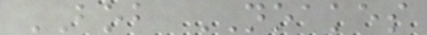BOB NOAKES
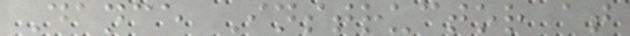Dance Instructor at
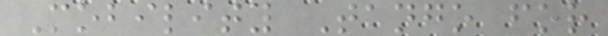Mobility Tango for
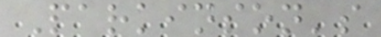Parkinson's
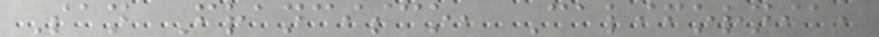San Francisco, California,
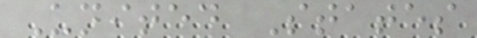United States
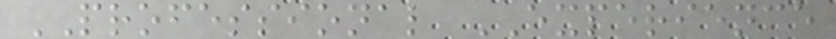PROFESSIONAL EXPERIENCE
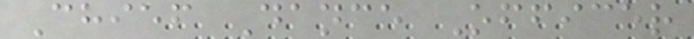Chief Dance Officer
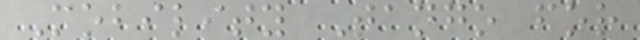Mobility Tango for
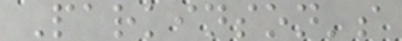Parkinson's
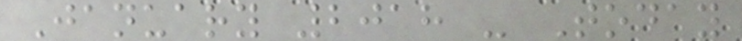January 2018 - Today
